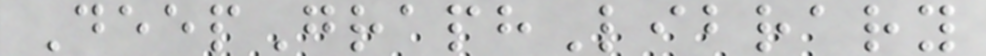DeepGraphLibrary
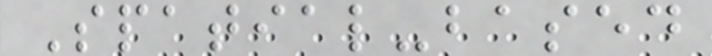Spatial-based
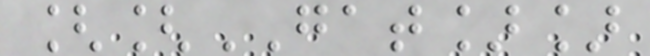[[GAT]]
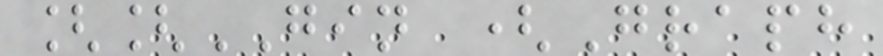[[GIN (Graph
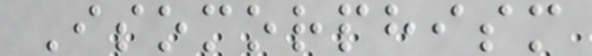Isomorphism
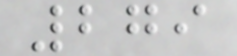279
